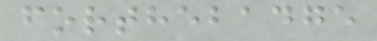forthebadge
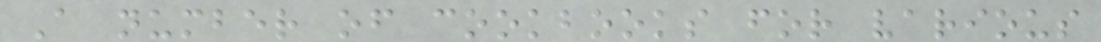A number of cookbooks for various
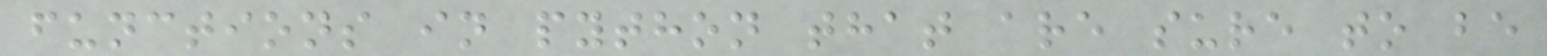functions in python that are sure to be
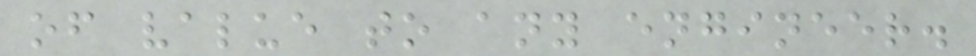of value to any engineer.
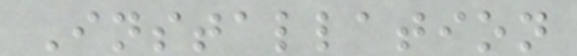Installation
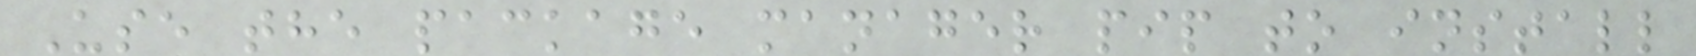Use the package manager pip to install
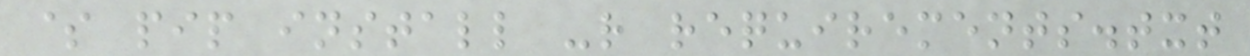$ pip install -r requirements.txt
